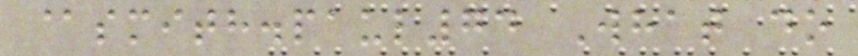@smith.paul74 What do
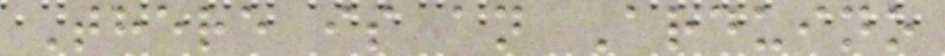There is an Arduino
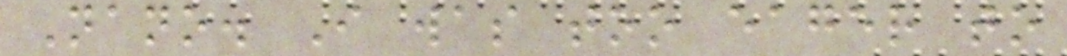Nano. I was too eager to
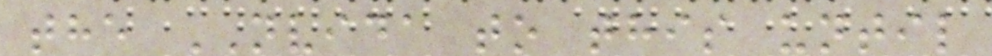the NVIDA to this until
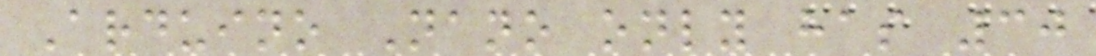Arduino Nano only has 30
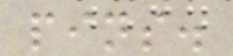pins.
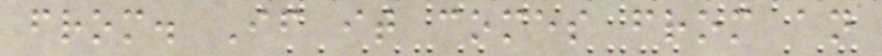from. If it comes from an
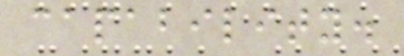capability.
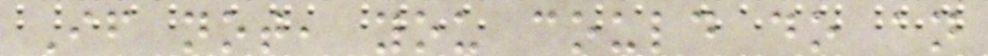If not, you could do an
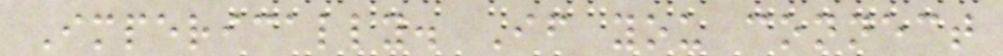Imperically. If you connect
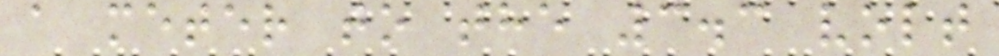a meter to the 3.3 volt
